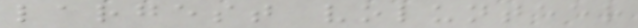largest volunteer
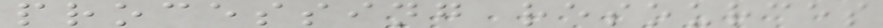processing resources
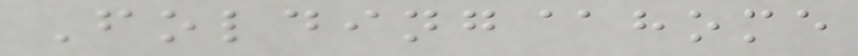Folding@home
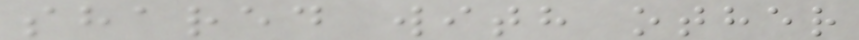shared with other
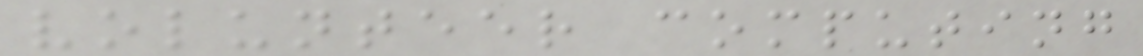volunteer computing
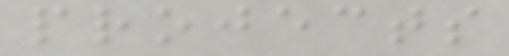projects
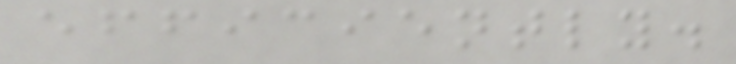efficiently.
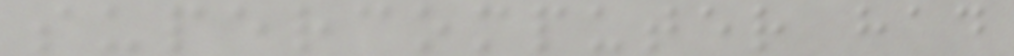supercomputer had
